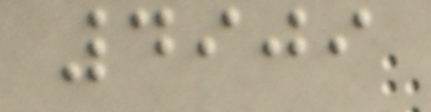4909
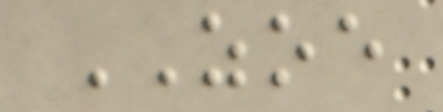ZOE
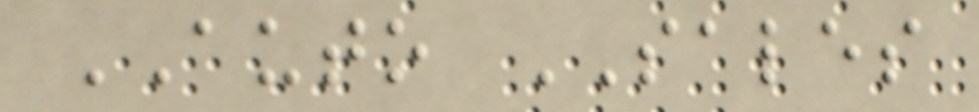AUTO SALES
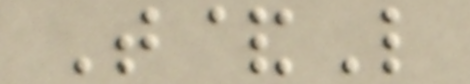T&L
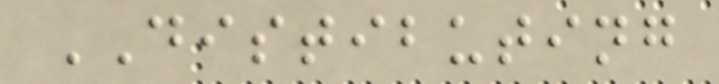DISTIBUTING
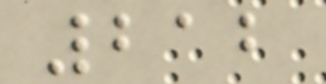212
